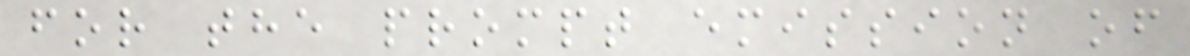for the prompt emission of
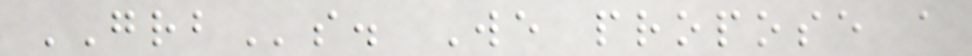GRBs. We propose a
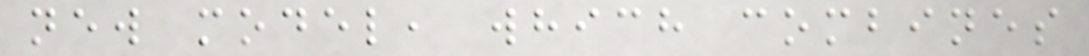new model, which combines
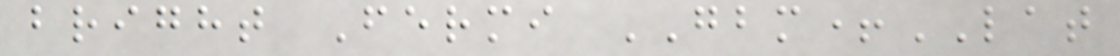bright Fermi GBM+LAT
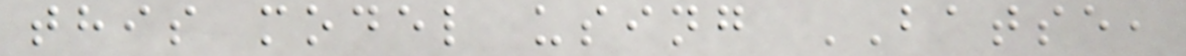this model using BATSE,
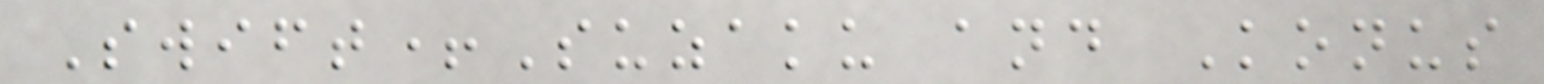Swift+Suzaku and Konus
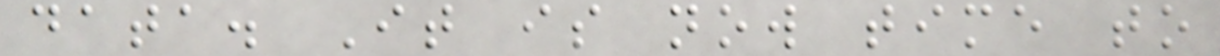data. It is now time to
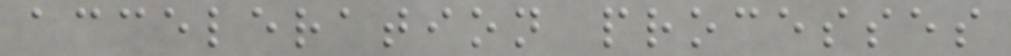acceleration processes
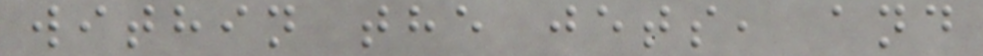within the jets, and
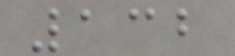132
